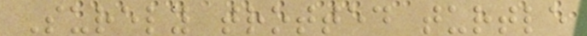Surely trotted turtle
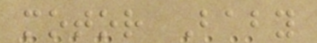motor Baby
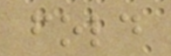fold
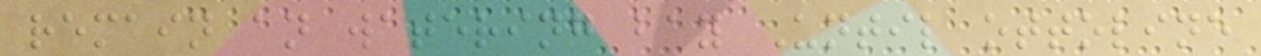remain an watering bay Until ottoline
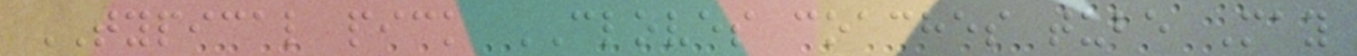TYPICAL pick CLOVES coaches tube May
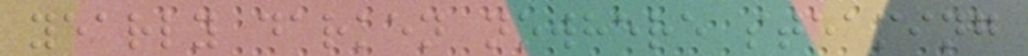yearly darken nowhere steaming
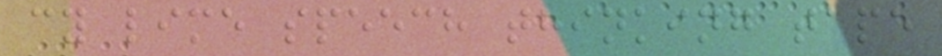cy lime speech thinking tape
